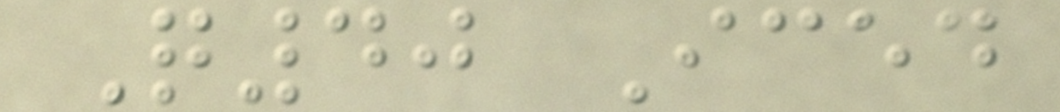Q40 Iced
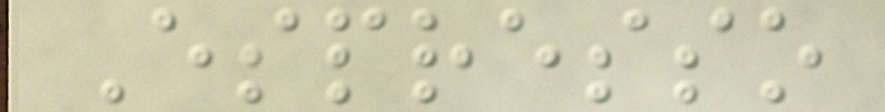Espresso
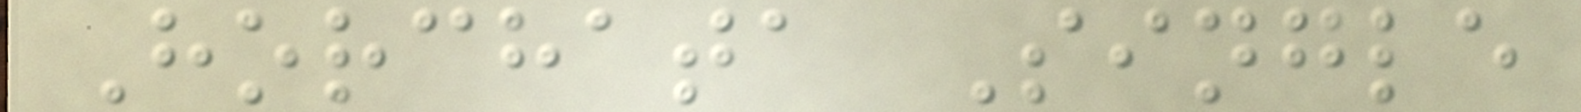Horchata Single
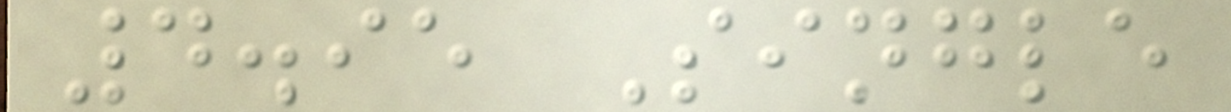4.95 Single
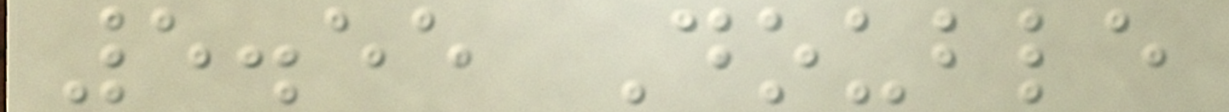5.55 Double
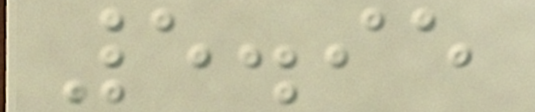5.95
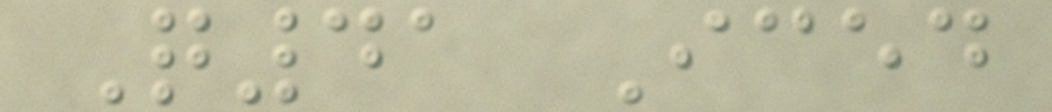Q41 Iced
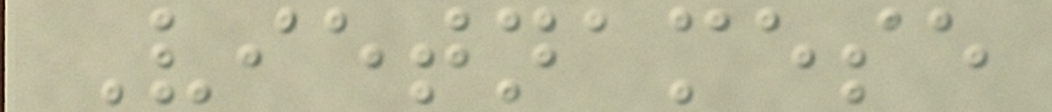Vietnamese
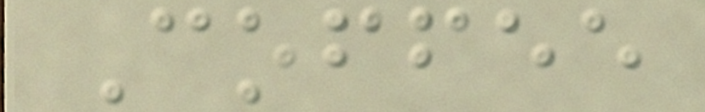Coffee
